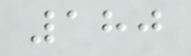180
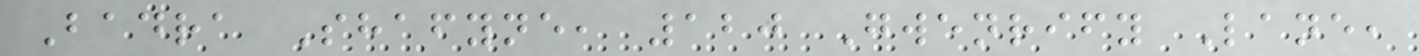Badra Shafyne, 120 Gwenrify Lane,
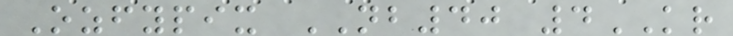Ozfypix NB40 4KR
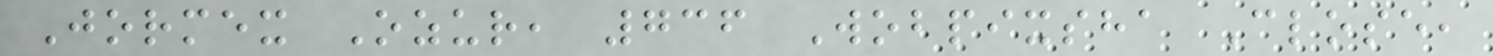Jormex Ozur, 736 Wobpixsha Close,
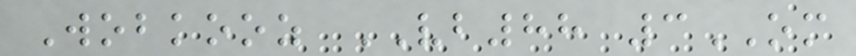Wobkooz VB88 3OM
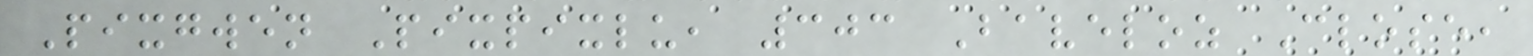Pixgwen Pixpixlu, 303 Baveloz Close,
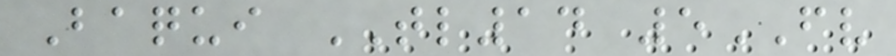Baqui TL14 5FV
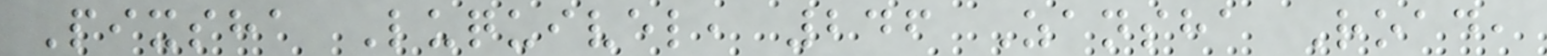Pixsha Luquivel, 246 Zansha Road,
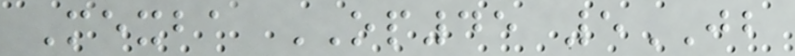Mexba OP45 5JB
